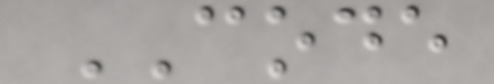CODE
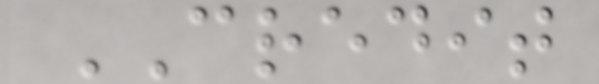CREDIT
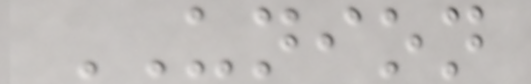UNION
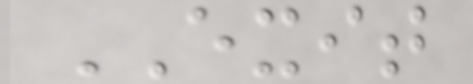EXIT
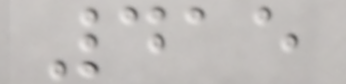415
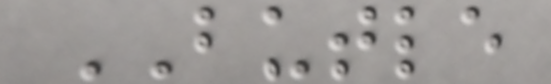BUTLE
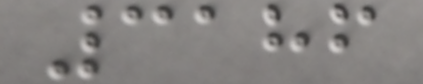3186
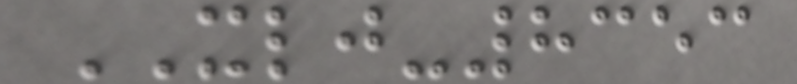XLJ-8353
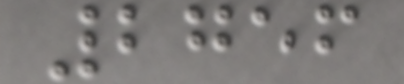2756
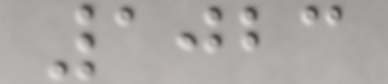1023
